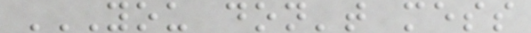YOU DON'T MESS
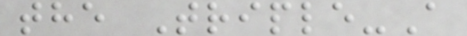the Triple-A
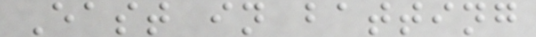East in batting
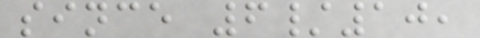since 6/10,
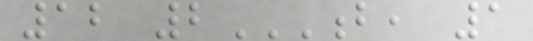12 2B, 1
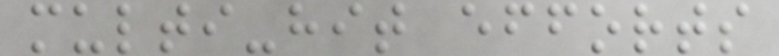multi-hit efforts
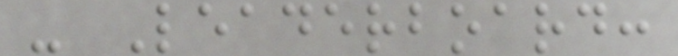- Leaderboard:
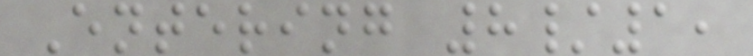Entering 8/1,
